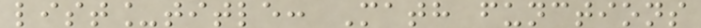list_title: Math functions
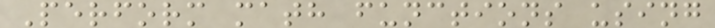Perform math functions using
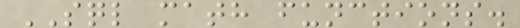SQL math functions.
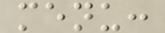menu:
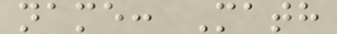name: Math
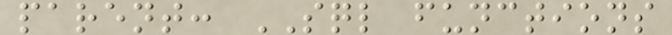parent: SQL functions
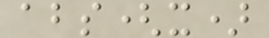abs(x)
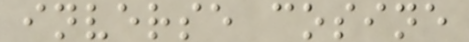inverse cosine
